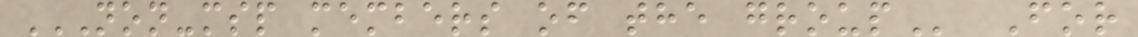NON-MSP MEMBERS OF THE GROUP For
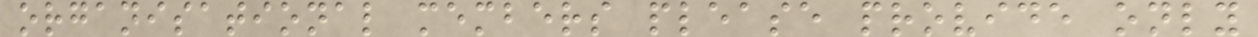organisational members please provide only
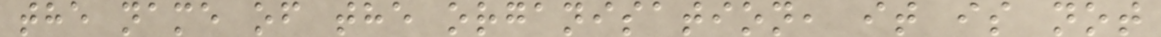the name of the organisation, it is not
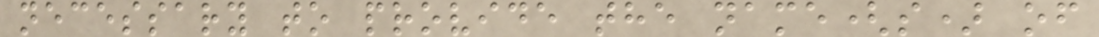necessary to provide the name(s) of
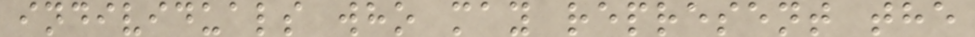individuals who may represent the
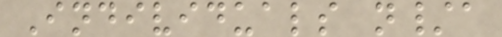Individuals n/a
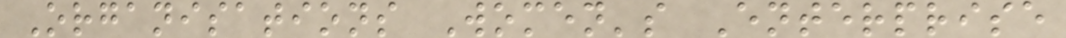Organisations Women's Enterprise
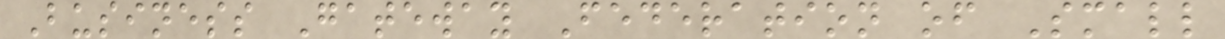Business Gateway Federation of Small
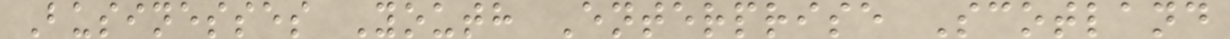Businesses Youth Enterprise Scotland
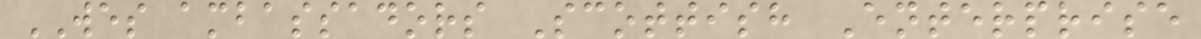WES ambassadors Scottish Enterprise
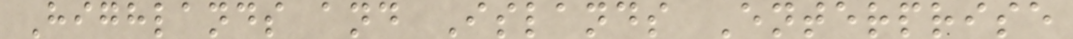Highlands and Islands Enterprise
